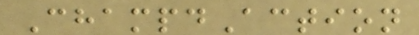ChampdAction
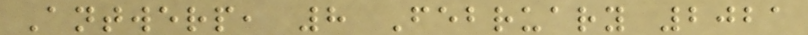Antwerp, 8 February 2021
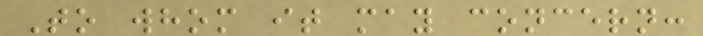To whom it may concern:
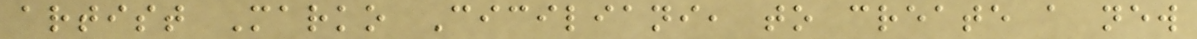artist Marko Ciciliani, to create a new
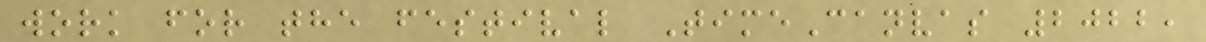work for the festival TimeCanvas 2022,
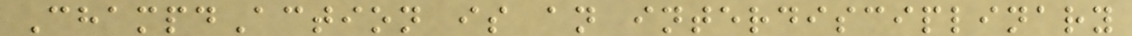ChampdAction is an interdisciplinary
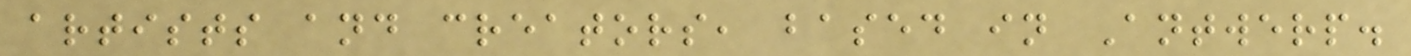artists and creators, based in Antwerp.
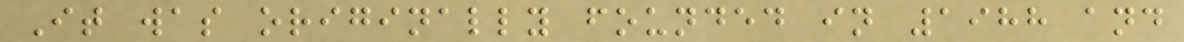It was originally founded in 1988 and
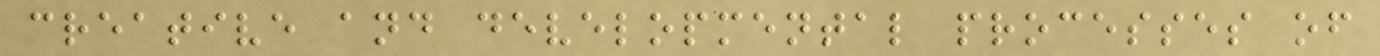creative and developmental processes of
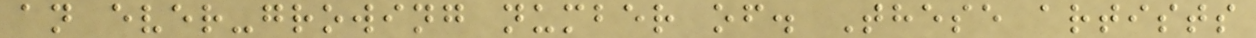an ever-growing number of. These artists
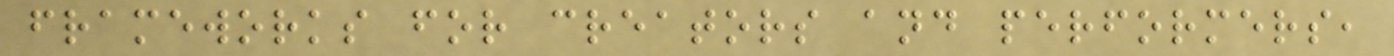frameworks for creators and performers,
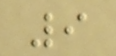9
